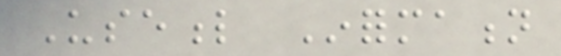Useful Information
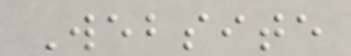Website
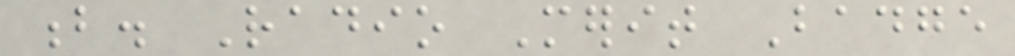b. Radio Merit Badge
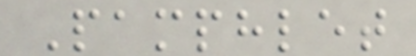Pamphlet
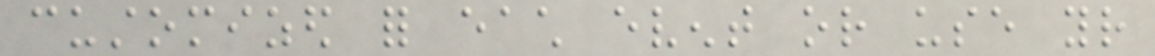customized for each event or use your
